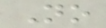No
